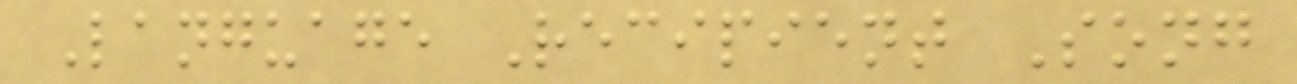Language Recipient Song
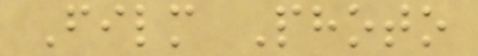Film Photo
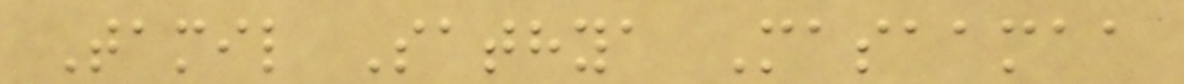Tamil Sathya Masaamaa
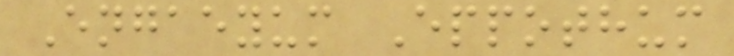Engaeyum Eppothum
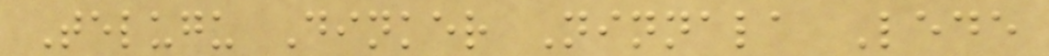Telugu Dinker Ninnala Lede
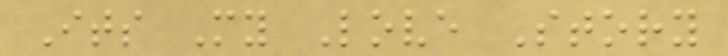Its My Love Story
